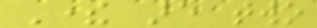There are two
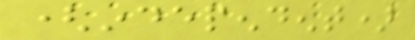(independent)
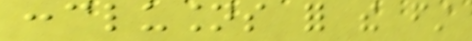conclusions for the first
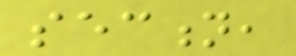section,
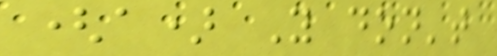(a) You don't
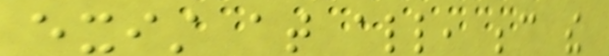exist at all, because the
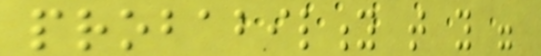probability that you were
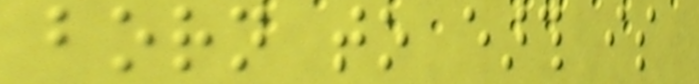born to earth is
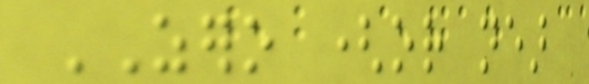ZERO (or near
